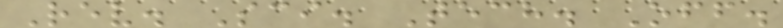Rev. Sci. Tech. Off.
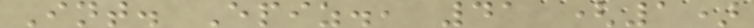Int. Epiz., 41 (1)
